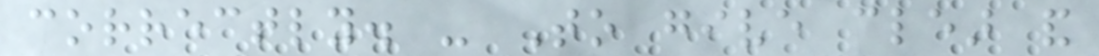correctly. - To give clear and
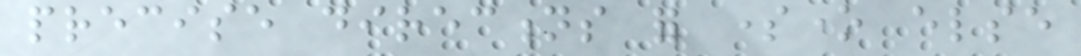precise directions for someone else
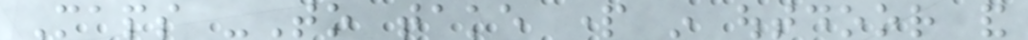Maps -To take part in outdoor and
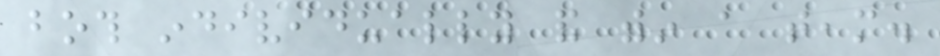both individually and within a team.
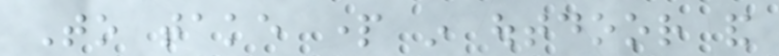To take part in outdoor and
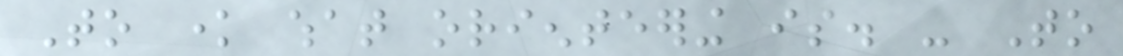To know what orienteering is. - To
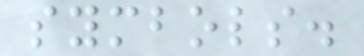symbols.
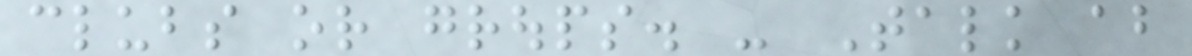clubs or groups. - Talk about
